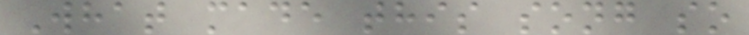What made this song so
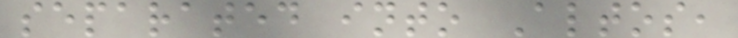separated into Altos,
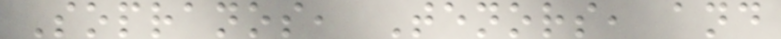Sopranos, Tenors, and
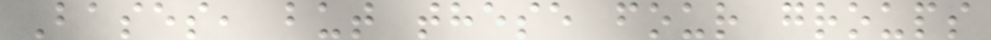Bases, but these four groups
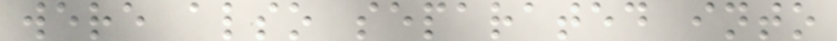were also separated into
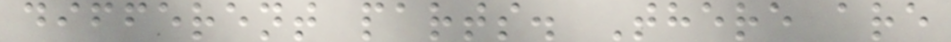different parts. There are
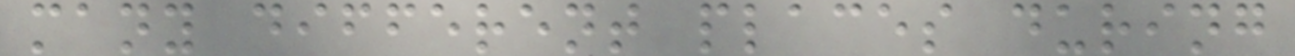many different places during
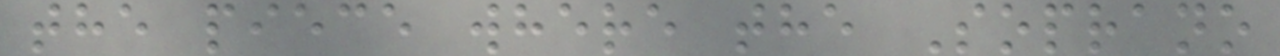the piece where the Soprano
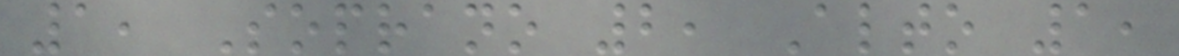1, Soprano 2, Alto 1,
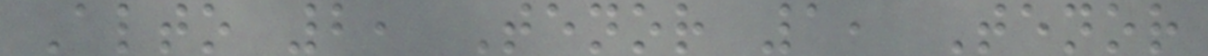Alto 2, Tenor 1, Tenor
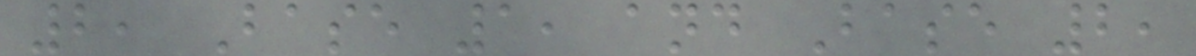2, Base 1, and Base 2,
